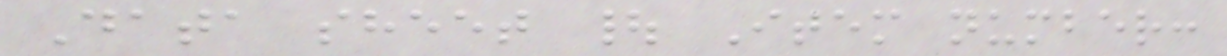Data sheet | Item number:
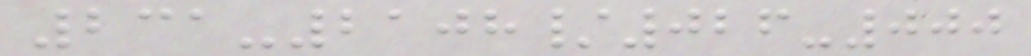231-2108/026-000
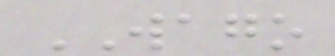WAGO
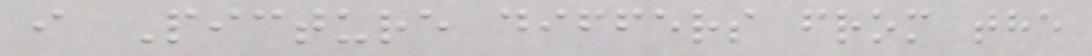i Picture differs from the
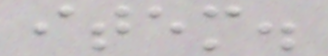item.
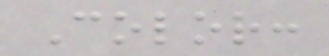Color:
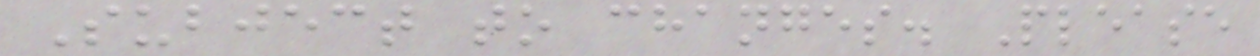Subject to changes. Please
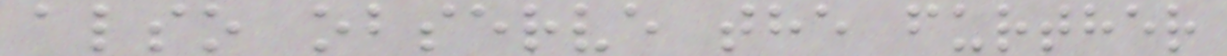also observe the further
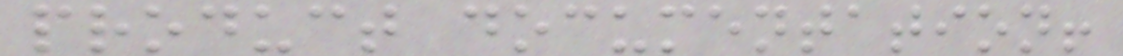product documentation!
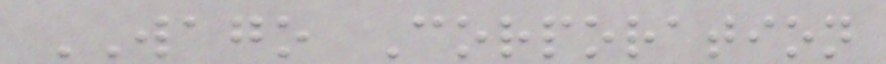WAGO Corporation
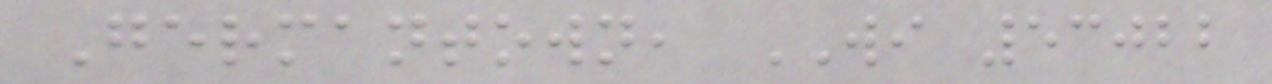Germantown, WI 53022
